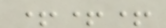+++
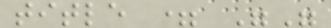title = ""
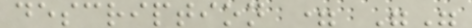description = ""
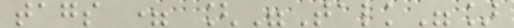tags = ["Talk"]
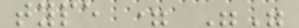type = ""
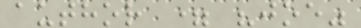author = "joe"
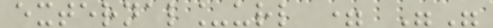external_url = ""
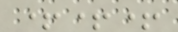+++
